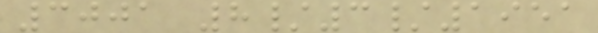3001 8/3/1951
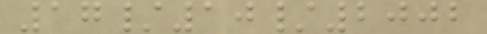17/10/2002
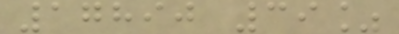17890 39%
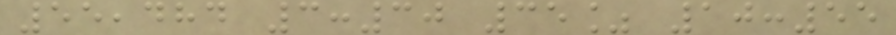55,484 3:30 35% 10:55
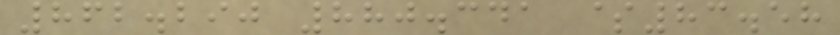862.290 880.341 $83.58
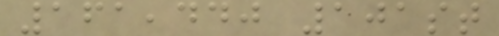161,440 101st
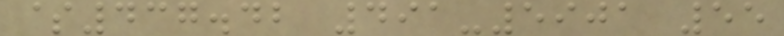$437.42 491-5901 55
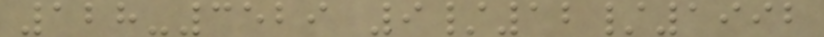128-3529 9/12/1992
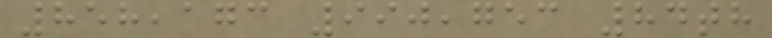858,173 990,753 84th
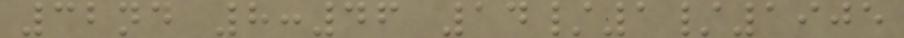32nd 8:46 14/1/1905
